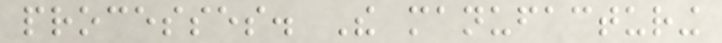processes. The manufacturing
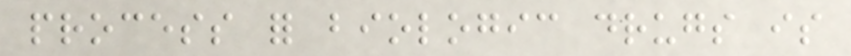process for biologic drugs is
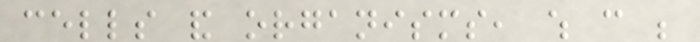cells and organisms, which can be
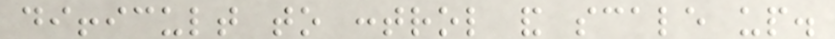difficult to control and scale up.
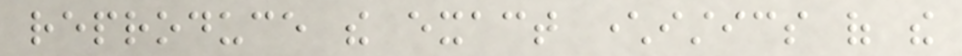reproduce the exact characteristics of the
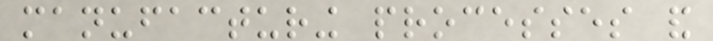manufacturing processes and
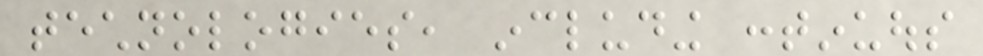technologies, including continuous
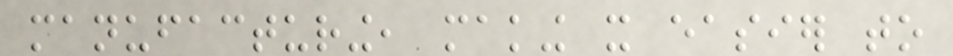manufacturing, making it easier to
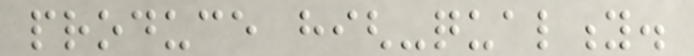produce high-quality.
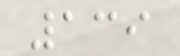139
